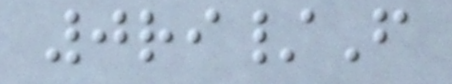0ri/F
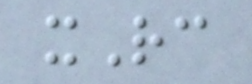xRc
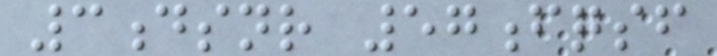3dsnr 57fqsf
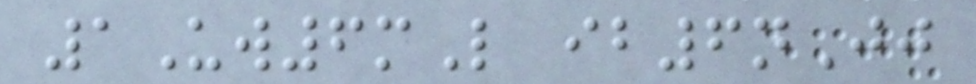1Uw6mL ib6nJj
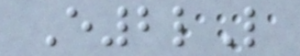E2lL
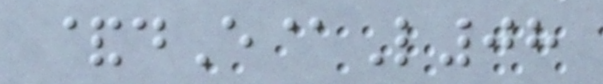&dE@L08
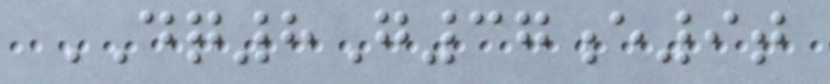DQ8G37e9t
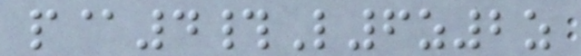p@4#L6z2z
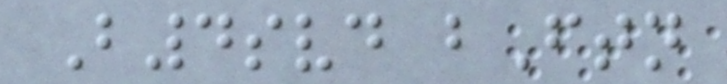B4svd bFtn
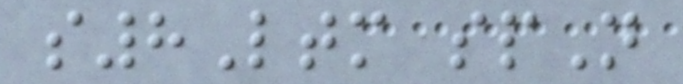s8Ltm spN
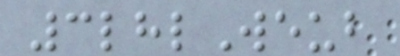3lhlWeub
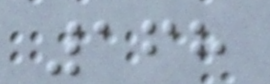168
